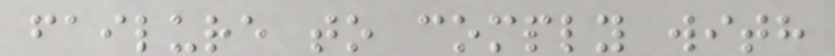failure to comply with
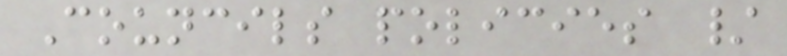Councils policies /
